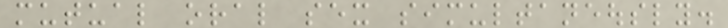mutual oral sex simultaneously.
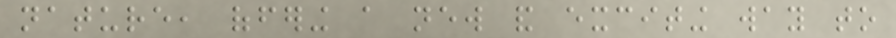nature, offering a new and exciting way to
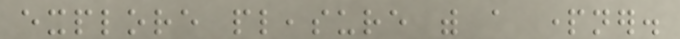explore pleasure with a partner.
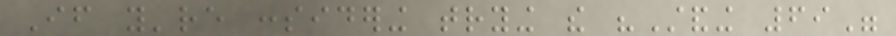If you're considering trying the "Standing 69"
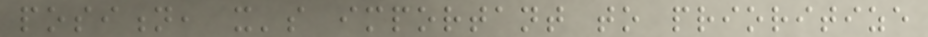position, it's important to prioritize
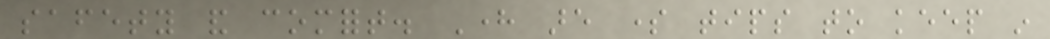safety and comfort. Here are some tips to keep in
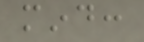mind:
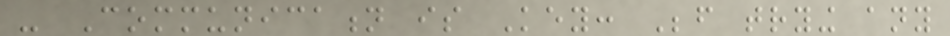- Communication is Key: Before trying any
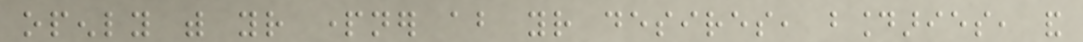openly with your partner about your desires, boundaries, and
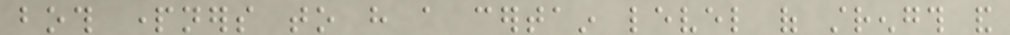both partners to have a certain level of strength and
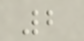2
